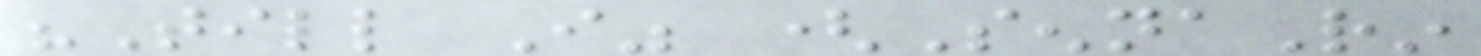"Till I" (SennaRin
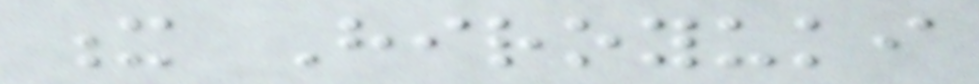x Hiroyuki
